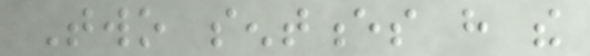Two sentences have the
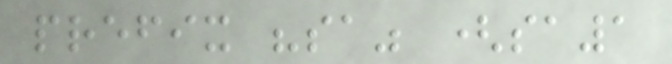prefix "sa" (sa1
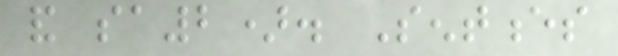and sa2). Sentences
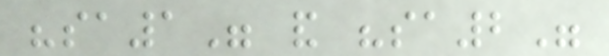"sa1" and "sa2"
